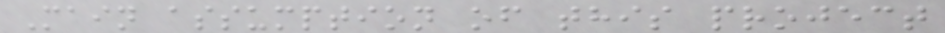Main assumption of this project
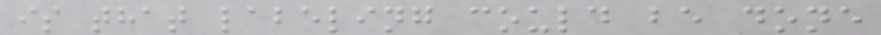is that labeling could be done
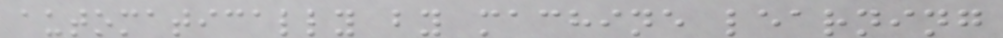automatically by machine learning
